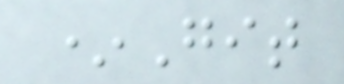*Git
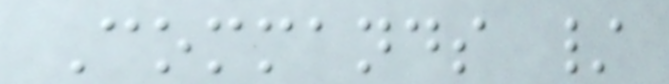Commands /
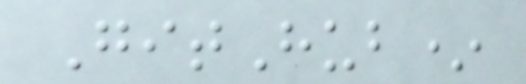GitHub*
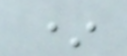*
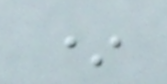*
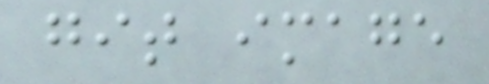git image
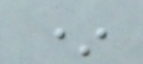*
